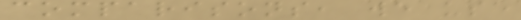comparisons, we use
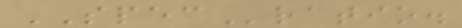SPECratio.
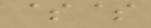$$
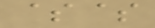$$
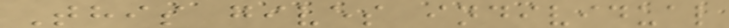This gives individual
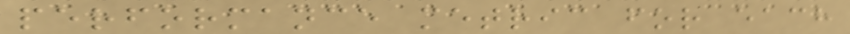performance metric for each
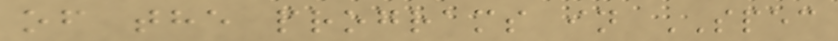of the programs in SPEC
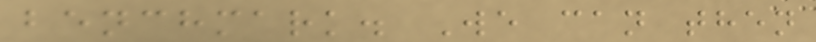benchmark. We can then
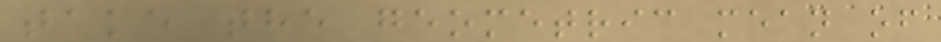take the geometric mean of
